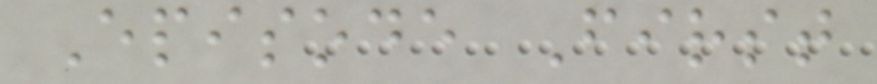Episode First
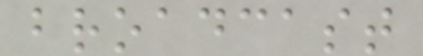broadcast
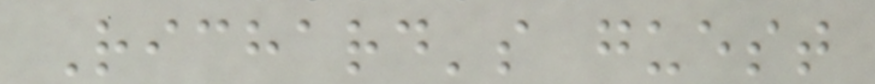Richard's guest
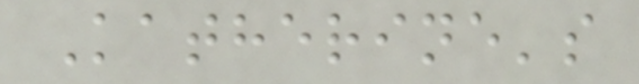Katherine's
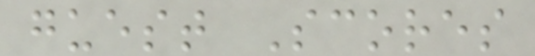guest Scores
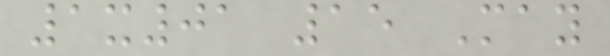1x01 15 May
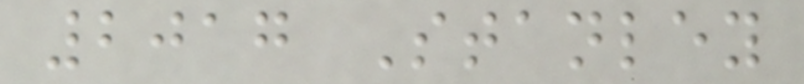2017 Stanley
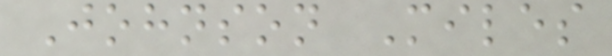Johnson Miles
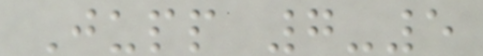Jupp 7-5
